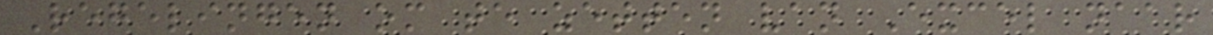Regelingen om te zetten van Excel naar
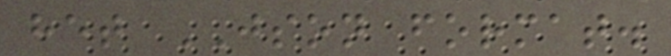het JSON format.
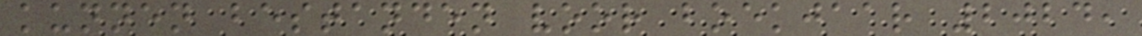kunnen bestanden voor boekjaar 2024,
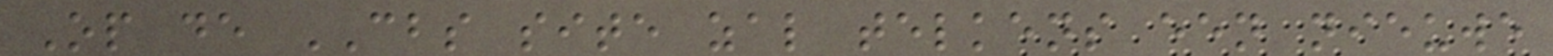Op de CBS site zal telkens een nieuwe
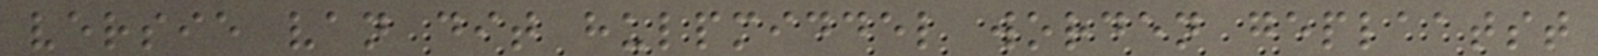versie van dit hulpmiddel worden geplaatst
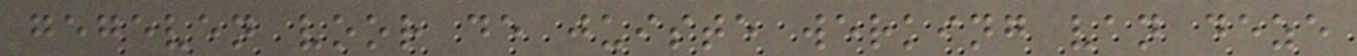gegeven voor de juiste werking van deze
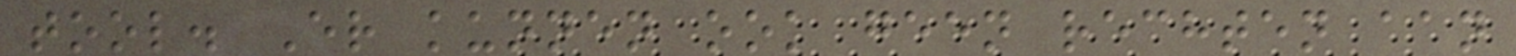tool. Er kunnen ook geen rechten aan
